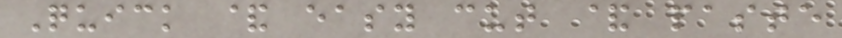Quick & easy cut & paste
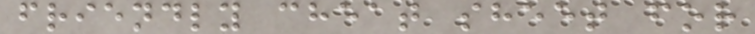friendly cheat sheet for
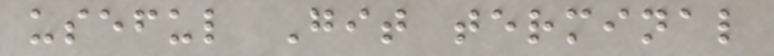useful Git terminal
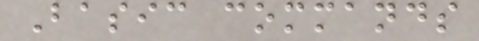Basic commands
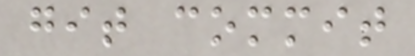git commit
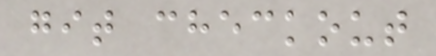git checkout
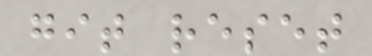git reset
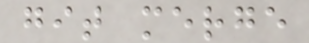git merge
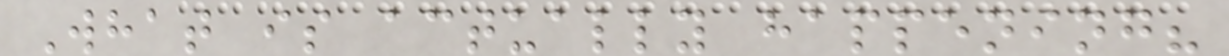What is actually happening?
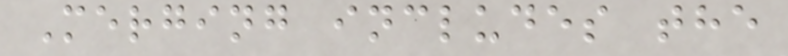Merging includes the
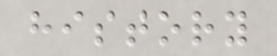history
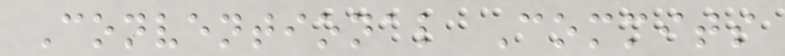Conventional Commits
